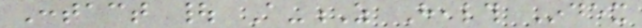Contact | A-Z Health Index
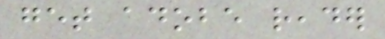get adobe reader
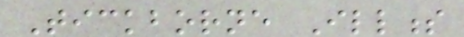Tickborne Illness
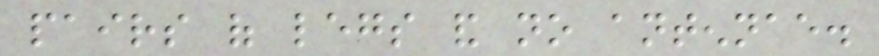pairs of legs and no antennae.
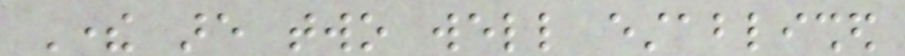There are two well established
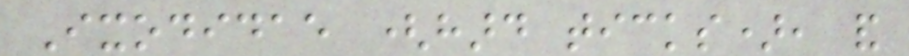Ixodidae (hard ticks), and
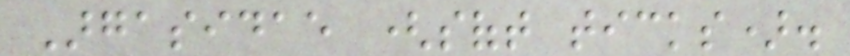Argasidae (soft ticks).
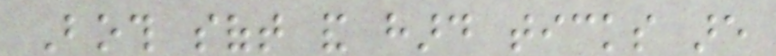Both soft and hard ticks are
